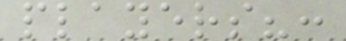players?:
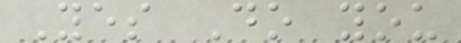Yes Do you
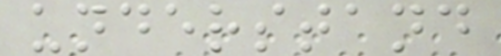understand
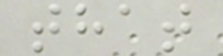that
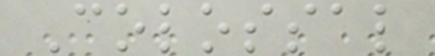Colossal
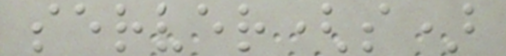server(s)
